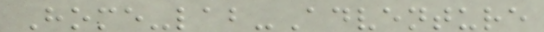Home-lab-Adventure
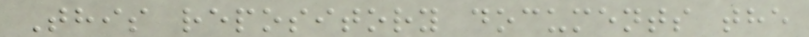This repository documents the
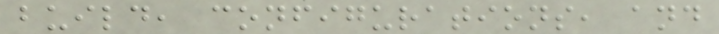build, configurations, and
